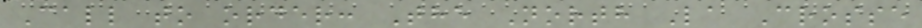Call to order: The North La Crosse
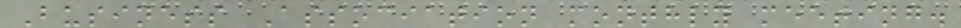Business Association monthly meeting.
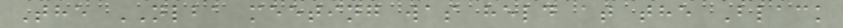The NLBA meeting was held at the Black
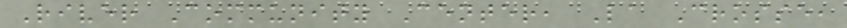River Community Center, La Crosse,
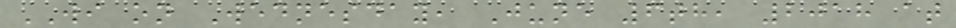WI on Wednesday, June 6th, 2018 at
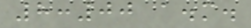8:00 a.m.
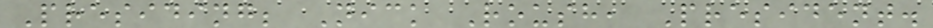Presiding; Nick Roush, President.
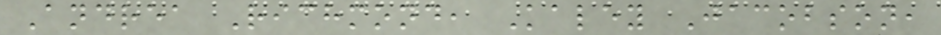Andrea Richmond, Kaley Jacobson,
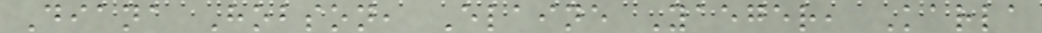Diana Hobson, Elaine Yaeger, Karla
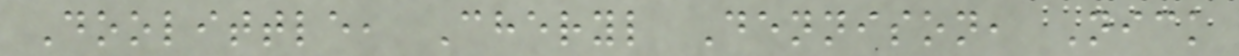Doolittle, Cheryl Dennison, Nick
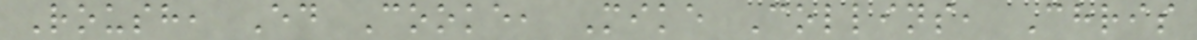Roush, Ed Cooke, Mike Collins, Chris
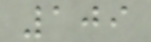109
